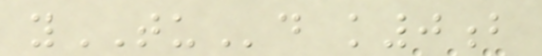yTUd k0b
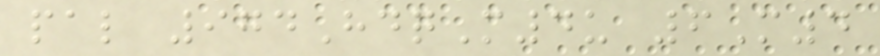pal 974HdqM4u 6M4
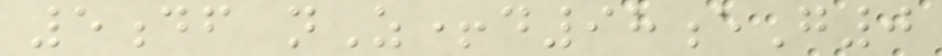5df nZ+d98eG0
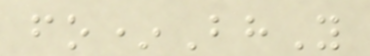fo*BhY
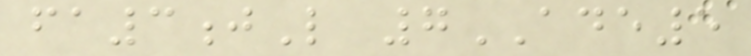fa3jL 7ADE5
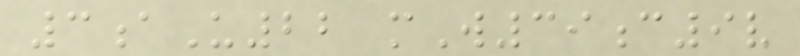3aU22 mW39c9v
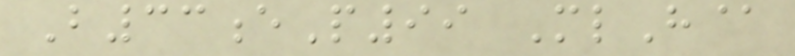B33eP99 MlH@
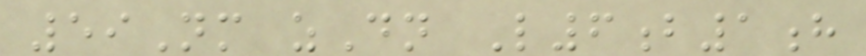59Nm zDn L6b1h
